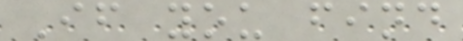If you find
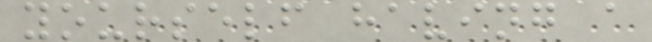yourself having a
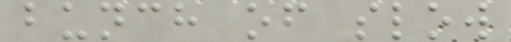bunch of slow
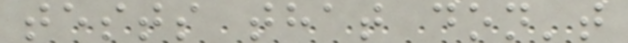tests that don't
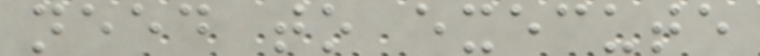need to execute
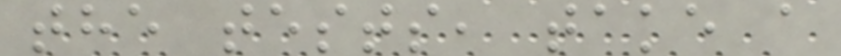the tests, take a
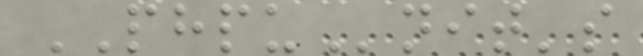PHPUnit's
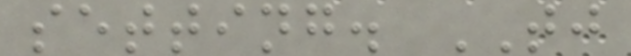setting. TJ
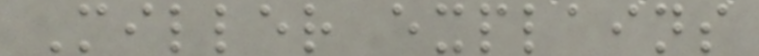Miller explains
